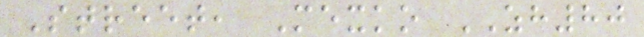Street, Mexko ZH80
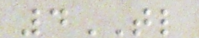4TL
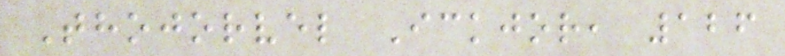Thojorvel Ickjor, 126
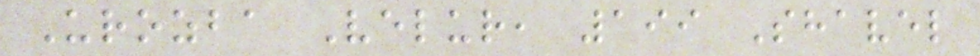Urozba Velur, 199 Shavel
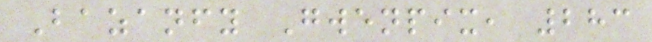Bazanfy Gwenpix, 283
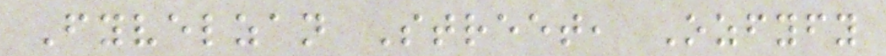Fyvelzan Street, Ozfyfy
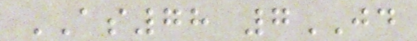AS78 7JD
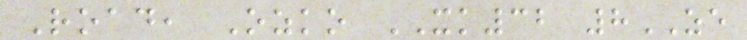Road, Ozko XK32 8ZE
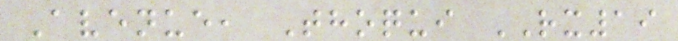Avenue, Thoqui RX19
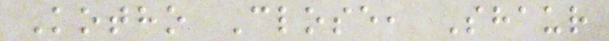Kotho Close, Shaur
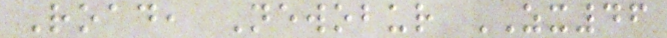Road, Newobur ZX46
